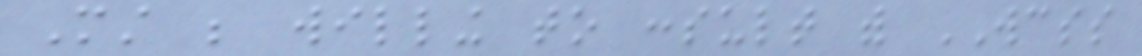Must be willing to consult with WCSS
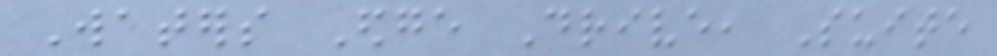Waters Edge Drive, Suite
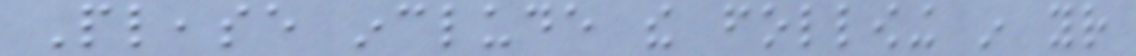Please include the following in your
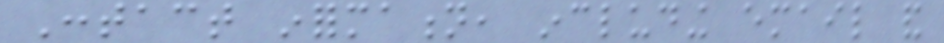Contact information, including email and
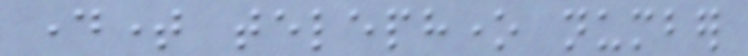daytime telephone number
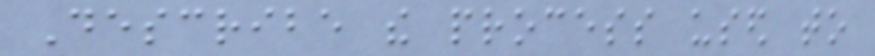Describe the process used to
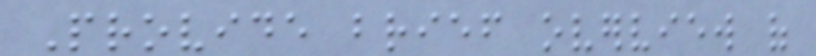Provide brief overview of
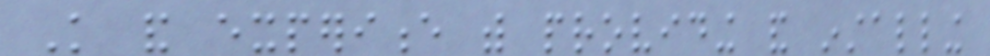Knowledge and experience with providing and installing
